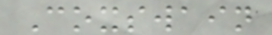Coxswain
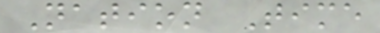Nation Time
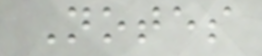Notes
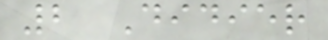2 Didier
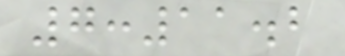7:11.2
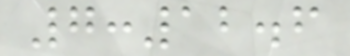7:12.6
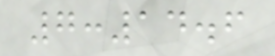7:14.6
